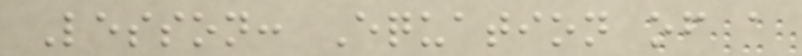Lesson: Equation of a
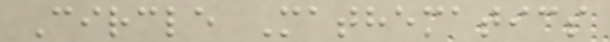Circle Mathematics
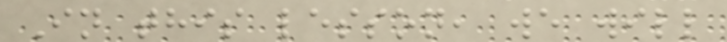In this lesson, we will
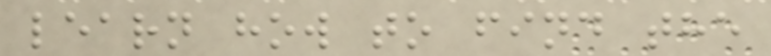learn how to find the
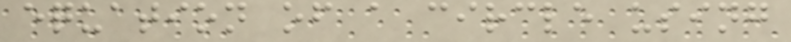equation of a circle using
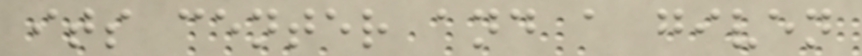its center and a given
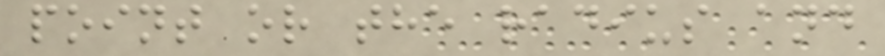point or the radius and
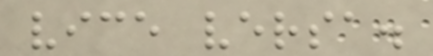vice versa.
